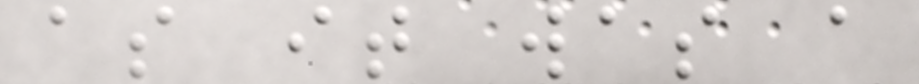as it was a
